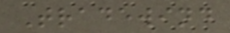Tradewind
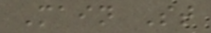Main St
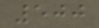500
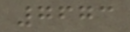7673
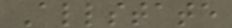Allstate
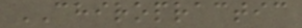CHIROPRACTIC
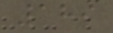189
